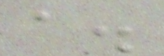a.
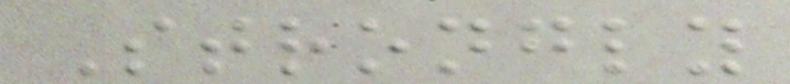Strongly
